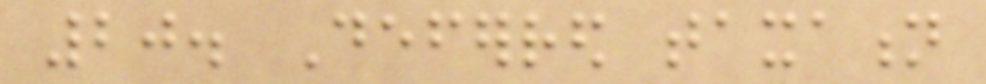20. Deferred taxation
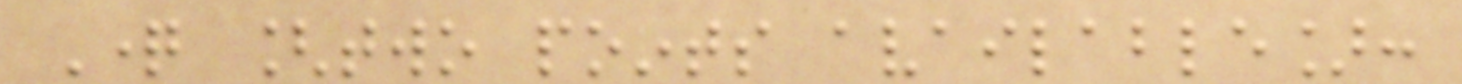Question [two points available]:
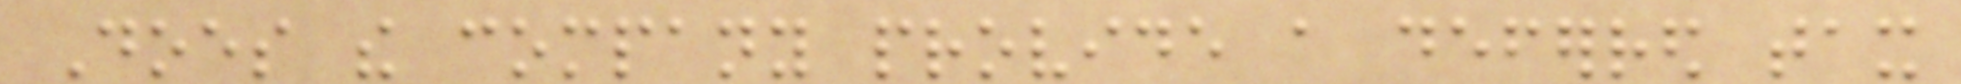Does the company provide a deferred tax
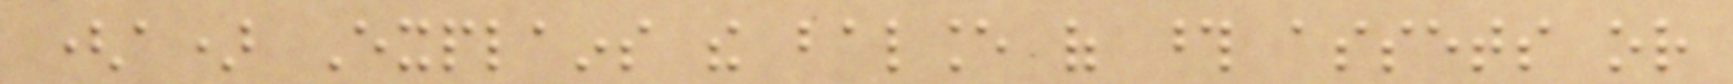(a) Explains the balance of those assets or
